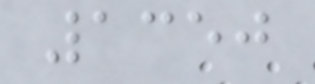1350
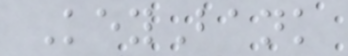KeyBank
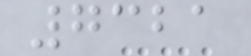7321
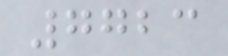7723
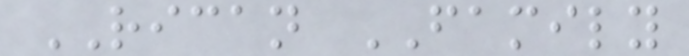RICAN FAMILY
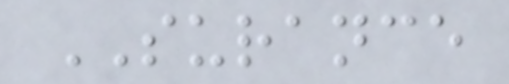SURANCE
